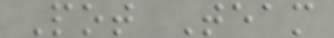Pot Team
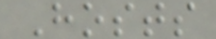Hosts
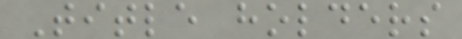Title holders
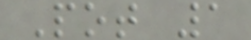Pot 1
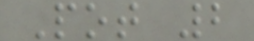Pot 2
